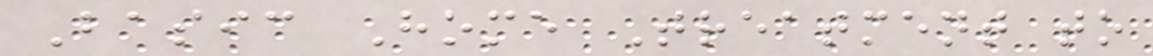Basic Home Treatment to
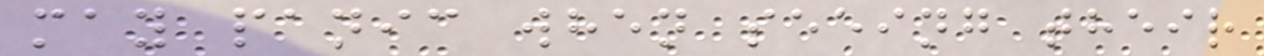may panic when seeing their
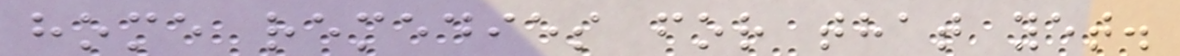home remedies for that yet.
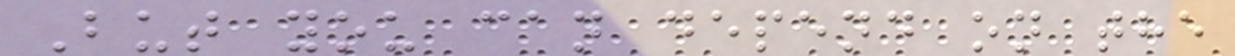But you can depend on the
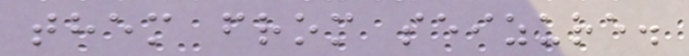them from seizure.
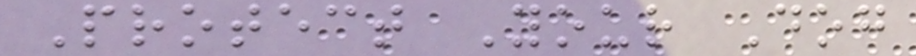Protect Your Dog
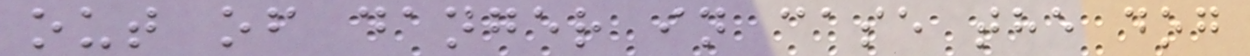out of danger in case the dog
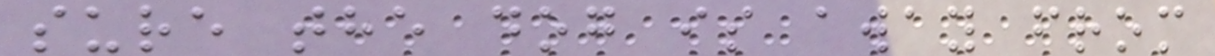sure the dog is away from
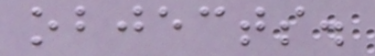objects.
